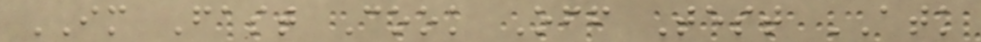IM Fast Cook Off Test ATK
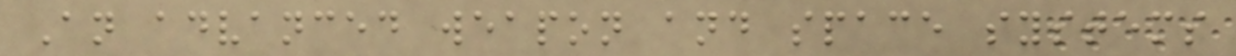An advanced weapon and space systems
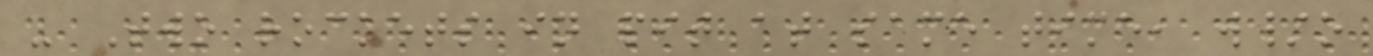- Two rockets in pit at same time, w/o
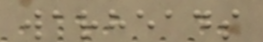warheads
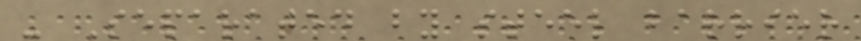- Separated by steel barrier
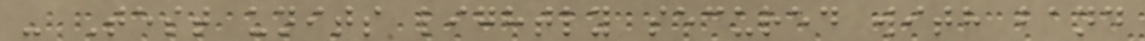- Test units lightly secured with band
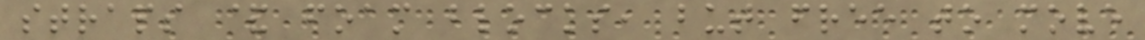straps & foam blocks, but free to move
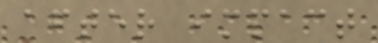after impact
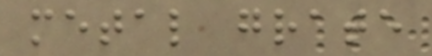metal grate
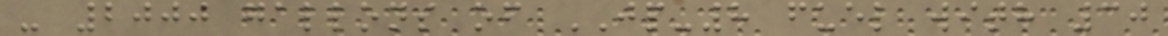- 2000 gallons of JP-8 fuel with 30
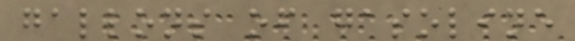gallons of gasoline
